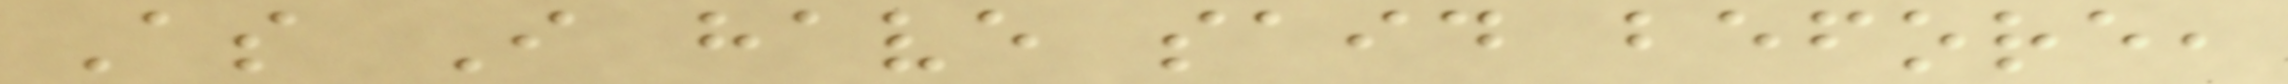As I have said before,
